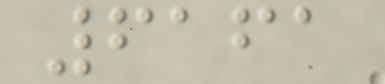6161
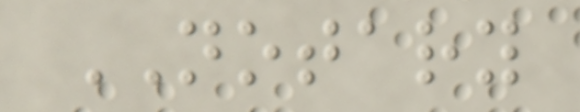NOTARY
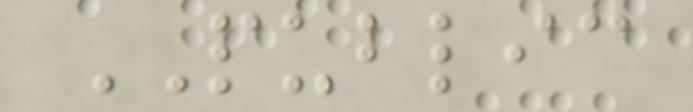PUBLIC
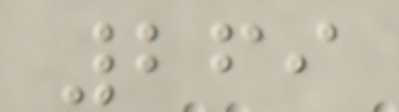269
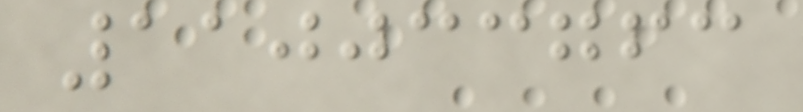110033763
